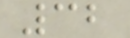32
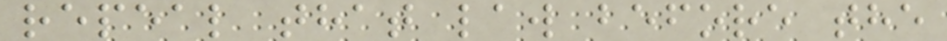repeal that law before the
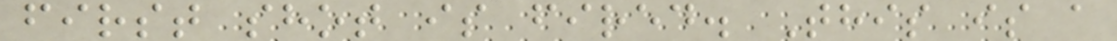first shot is fired. This is a
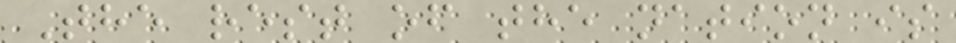The rest of the nation is
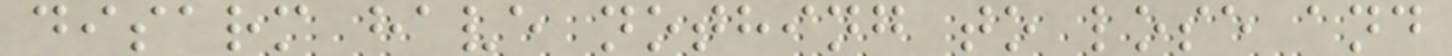disarm have nothing to lose and
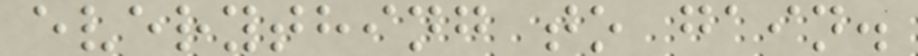everything to gain.
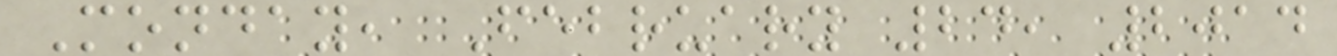Monday, February 24, 2014
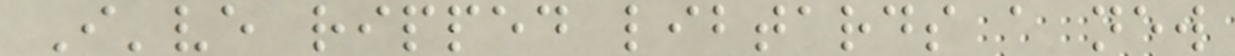I've ripped libtards a new
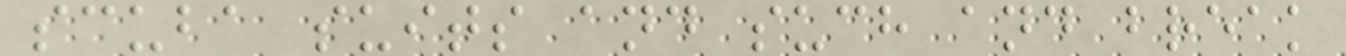scuba suits and such and break
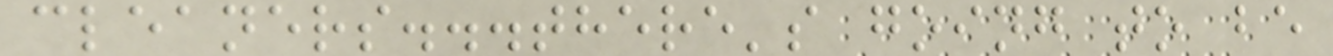cleaners...there's going to be
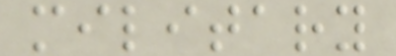military
